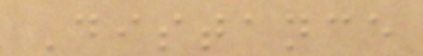Distance
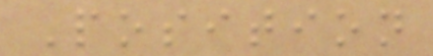Position
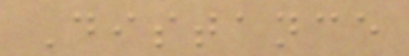Distance
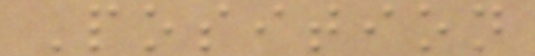Position
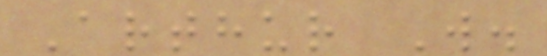Arthur W.
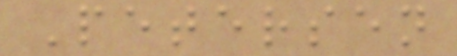Petersen
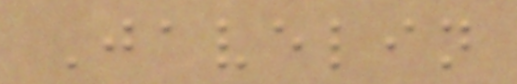Javelin
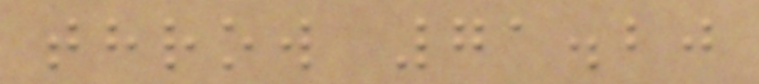throw 71.20
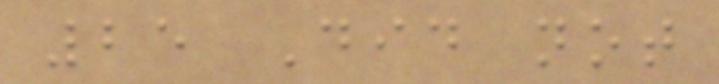25 Did not
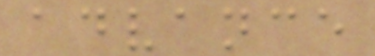advance
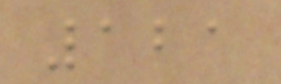121
